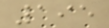195
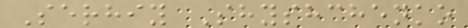Serhiy Shyshchenko
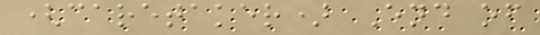(caretaker) End of
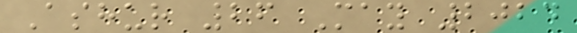Ashur 26 May 2024
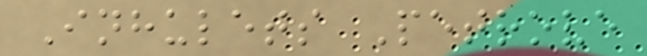Inhulets Petrove
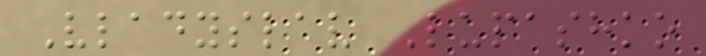Vladyslav Lupashko
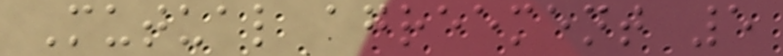Mutual agreement 5
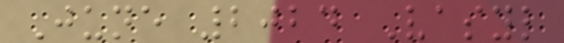June 2024 Vasyl
